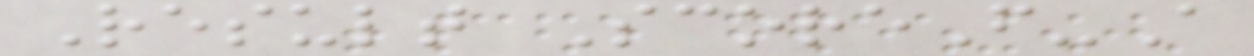Result ScoreF-A
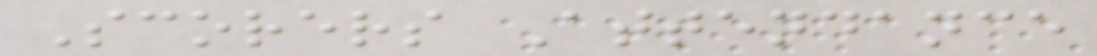Scorers Attendance
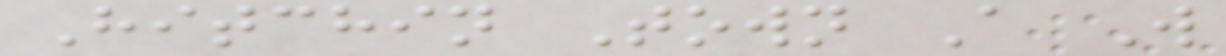Hitchin Town A W
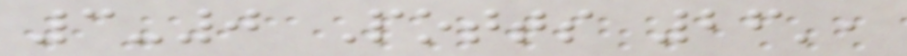3-0 Potts 26',
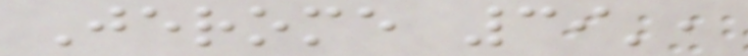Jerome 39',
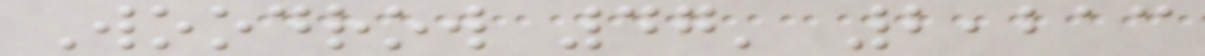Woodrow 47' 2,213
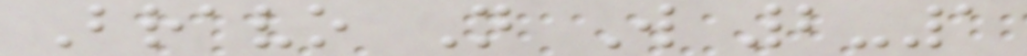Bravo N W 2-1
